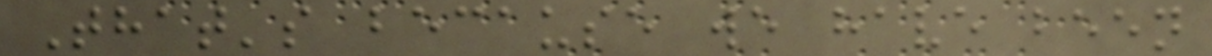That's because we have been
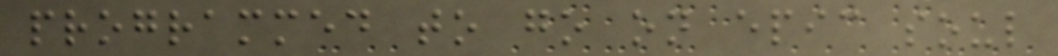programmed to go on epic soul
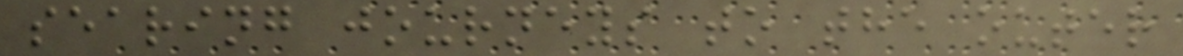searing journeys to the outer
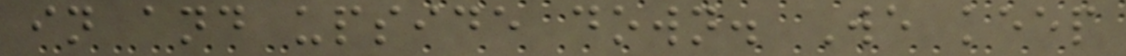in and upside down. We keep
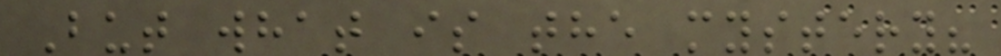But what is the mystery?
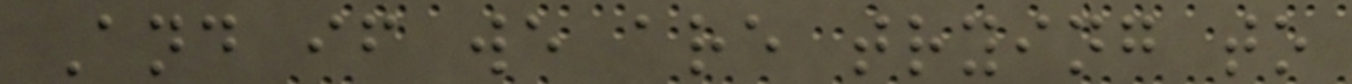And if we are trying to
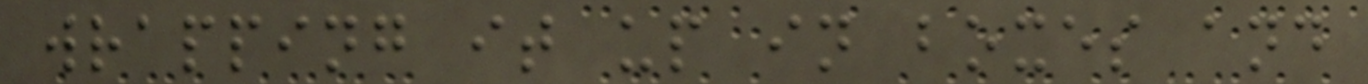wrapping it up in boxes and
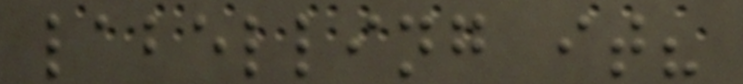labelling it?
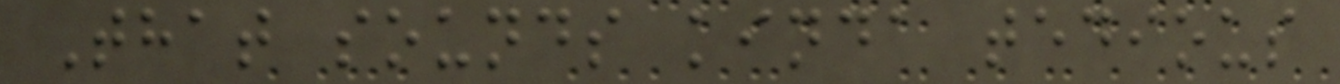That sounds kinda tedious
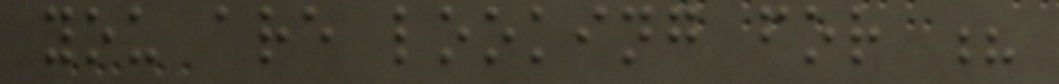you are looking for ?
